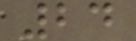24
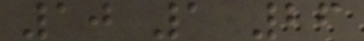10 1 26
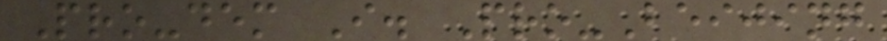Pro-dem I. Pro-Beijing
